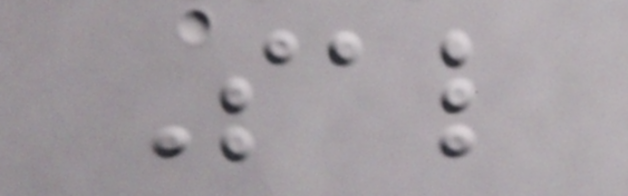Sal
